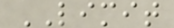LIMIT
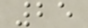25
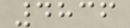4836
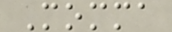Momma
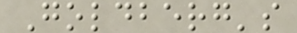Goldberg's
